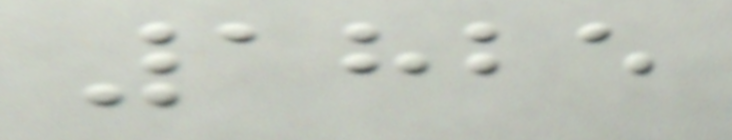1825
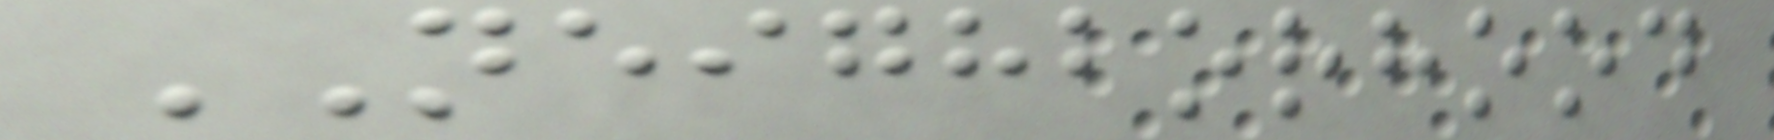NEIGHBORHOOD
